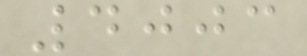4003
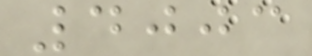4003
